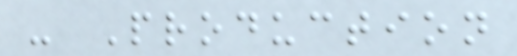- Production
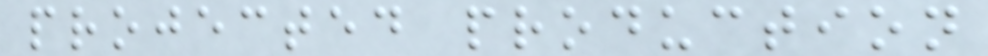projected production
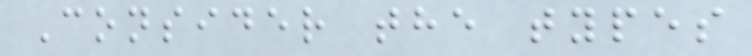Consider the types
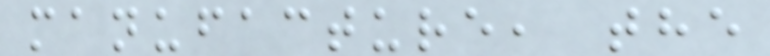manufacture, the
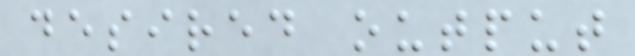desired output
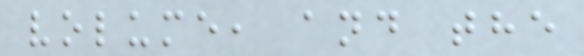volume, and the
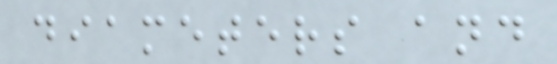diameters and
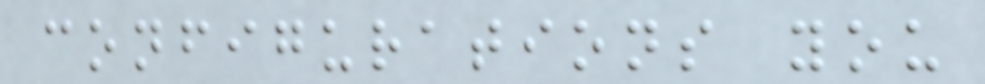configurations you
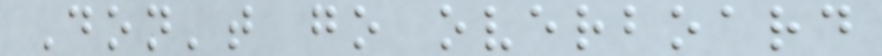Don't go overboard
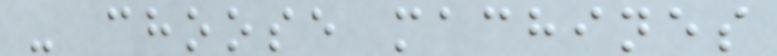- choose machines
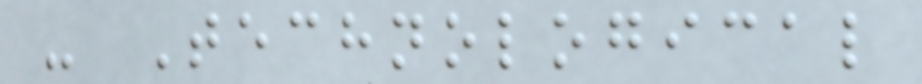- Technological
